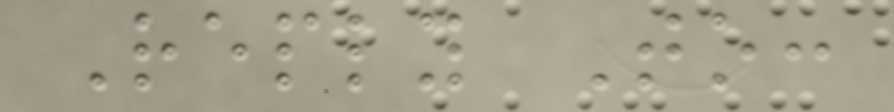Reply To:
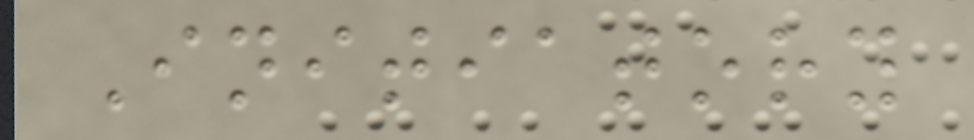Initiatory
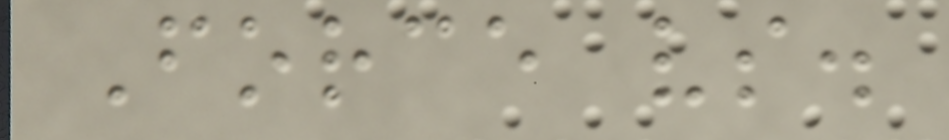Force vs.
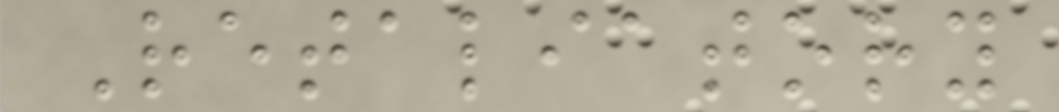Retaliatory
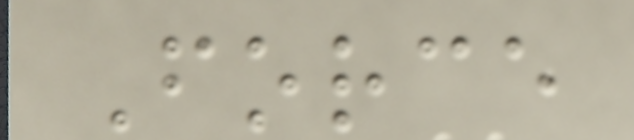Force
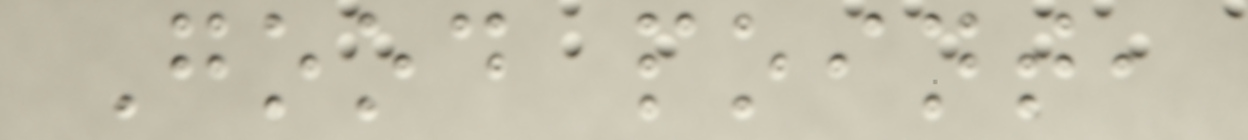Good point,
